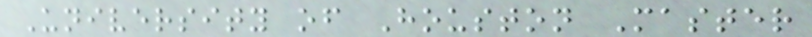University of Houston Master
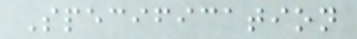Specification
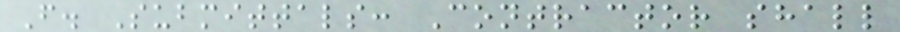F. Submittals: Contractor shall
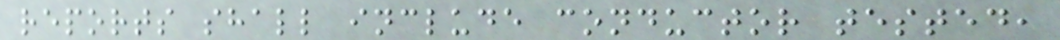reports shall include conductor tested,
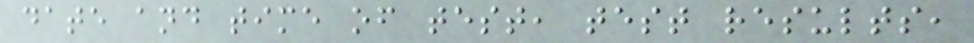date and time of test, test results,
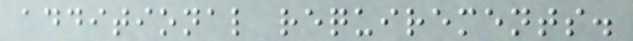additional requirements.
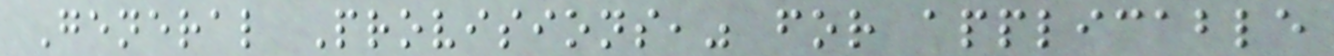General Provisions," for applicable
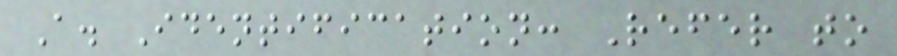A. Identification: Refer to
